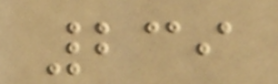239
